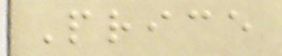Price
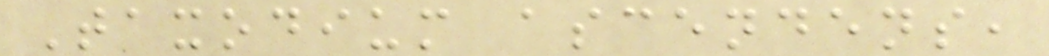Taxodium ascendens,
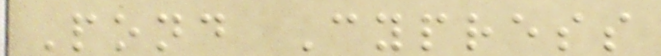Pond Cypress
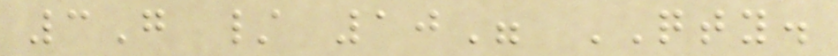3G / 10" QTY.
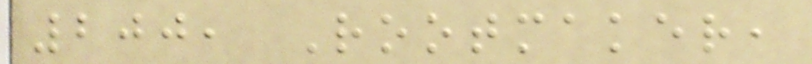200, Rootmaker,
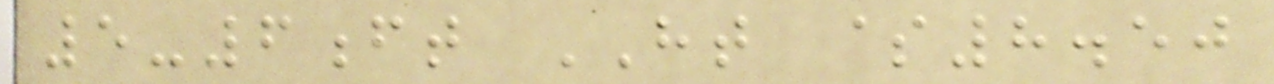5-6ft HT $8.50
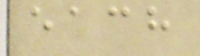each
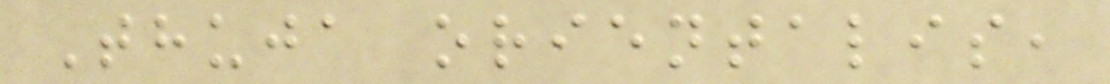Thuja orientalis,
